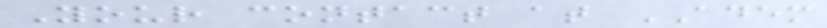Your contact at ADEM
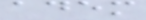adem
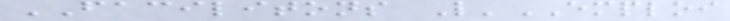FACILITONS L'EMPLOI
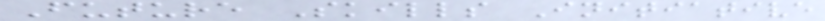Future Skills Initiative
